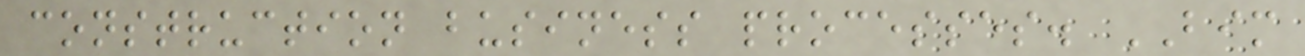construction business processes. BIM
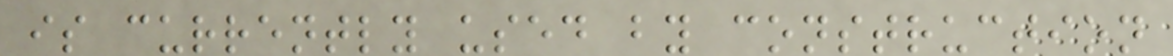is currently used by construction
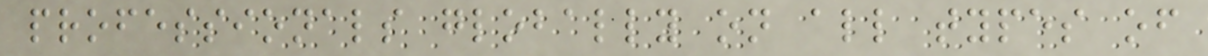professionals globally on all types of
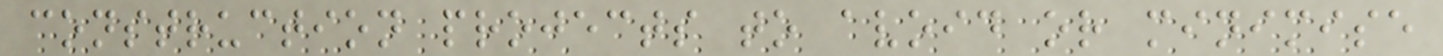construction projects to avoid or minimise
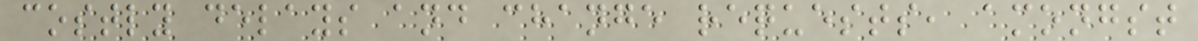costly delays and change requests, amongst
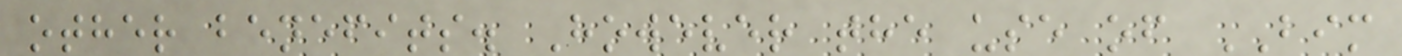other benefits. However the use of BIM
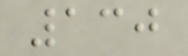130
